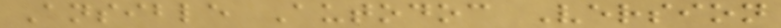Ansible Autodoc Version
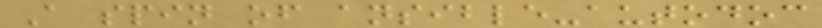A spin of ansible-autodoc
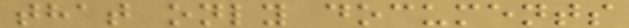that only documents
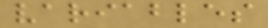variables
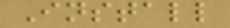Install
